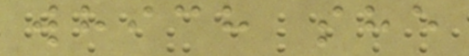which she
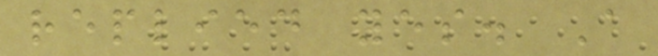replied yes. A
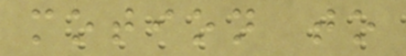motion to
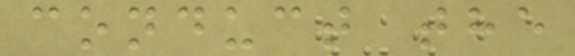conduct the
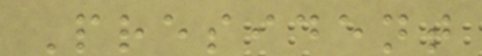President
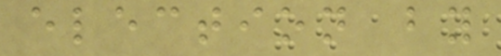election by
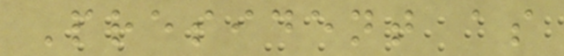President as
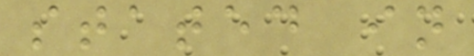stated in
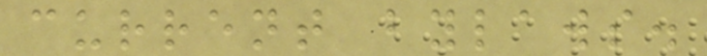current bylaws.
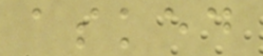asked
